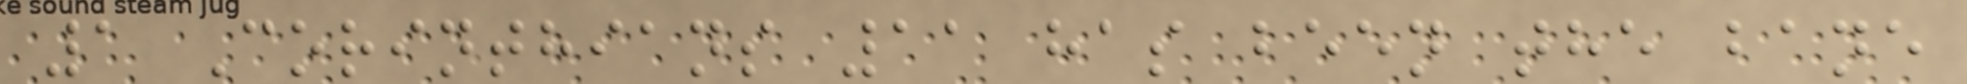1 Corinthians 11 has been the bane
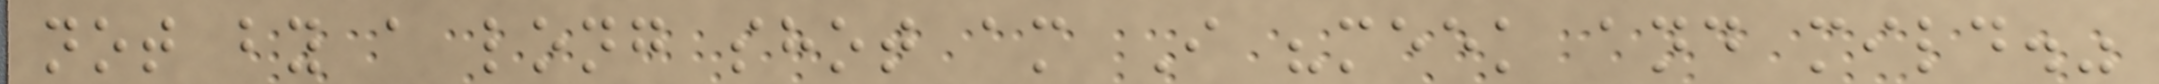not by a long shot am I "meek and mild."
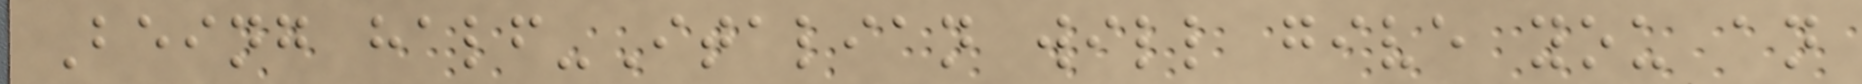Being half-Italian will give you an
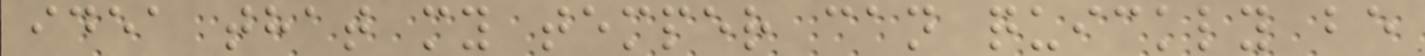idea that my temper can quickly be
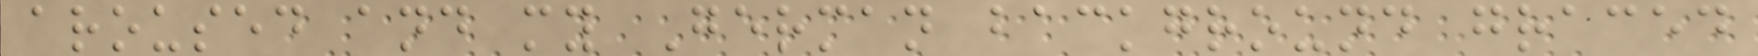aroused and my German background graced
